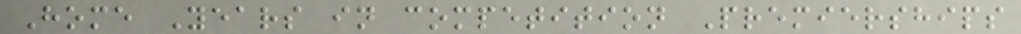Home Years in competition Premierships
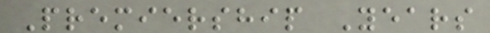Premiership Years
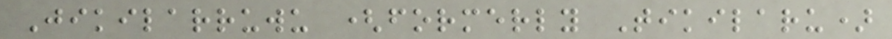Jikilarruwu (formerly Tikilaru)
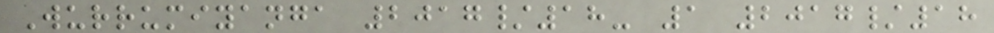Wurrumiyanga 2017/18- 1 2017/18
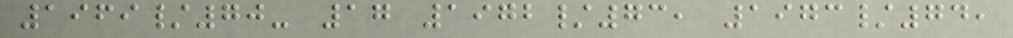1969/70- 17 1972/73, 1973/74,
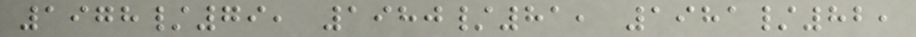1978/79, 1980/81, 1981/82,
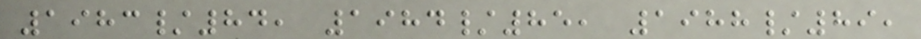1983/84, 1984/85, 1988/89,
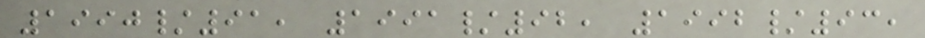1990/91, 1991/92, 1992/93,
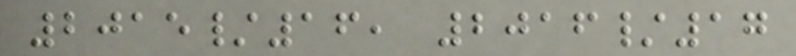2015/16, 2016/17
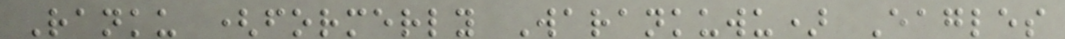Ranku (formerly Warankuwu) Eagles
